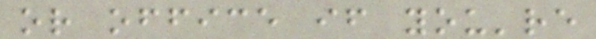or office if you're
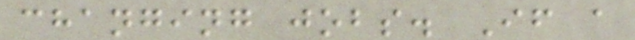changing jobs. If a
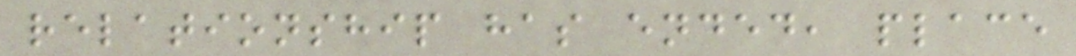relationship has ended, place
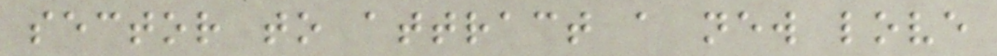sector to attract a new love
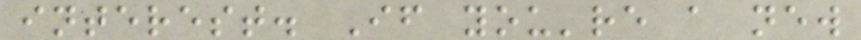interest. If you're a new
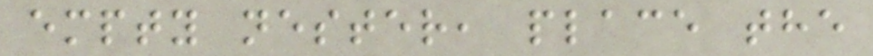empty nester, place the
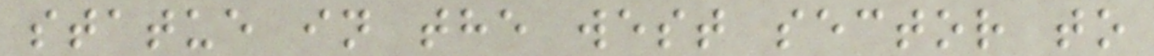statue in the west sector to
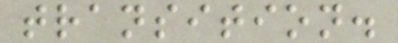transition.
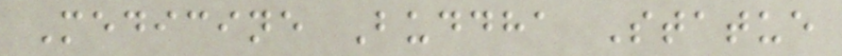Medicine Buddha Statue
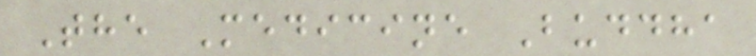The Medicine Buddha
